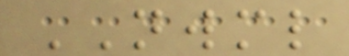NWML
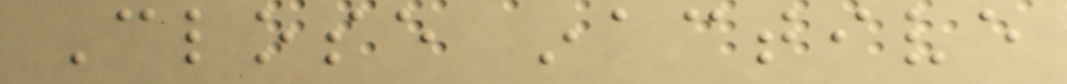Close inactive
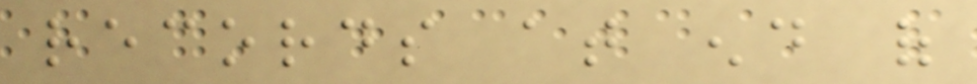records at end of
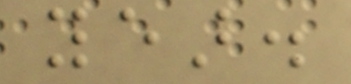year.
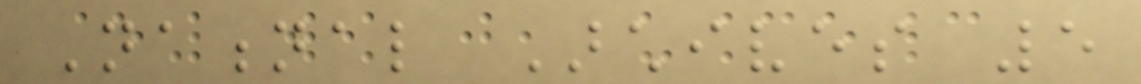National Archives 5
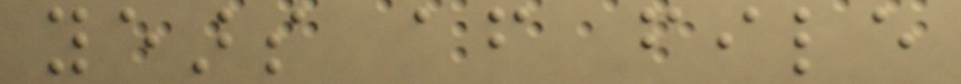years after file
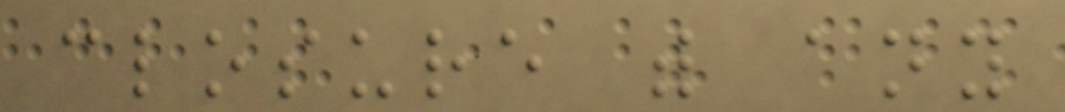closure with any
